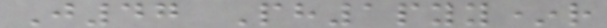J47 Ph1pyy*r
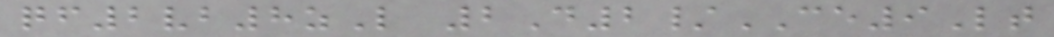qf2vb8zL 2D2/CE9Lt
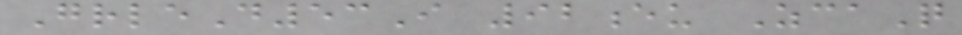GrleD53I 92eu ZcaQ
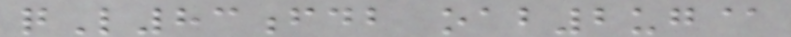qL83fdb oab2ug@
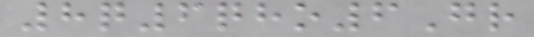8q6qho6Gr
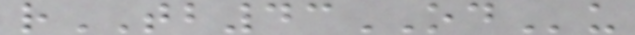rTB43ODu
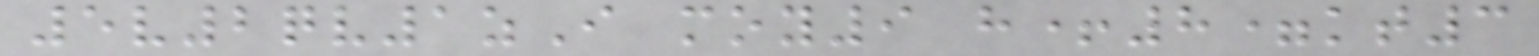5v2qv1zI moy9 h+8=kt3
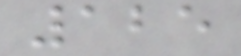125
